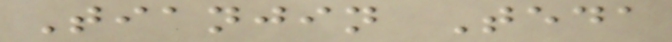Tianjin Teda
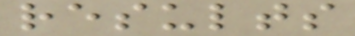results
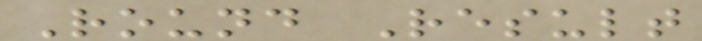Round Result
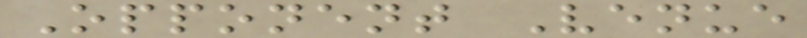Opponent Venue
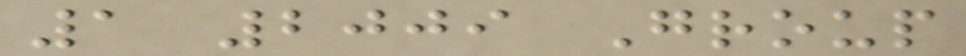1 2009 Group
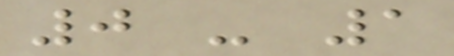0 - 1
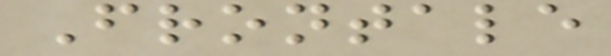Frontale
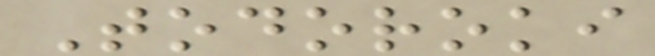Todoroki
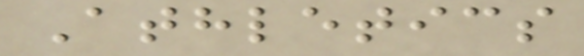Athletics
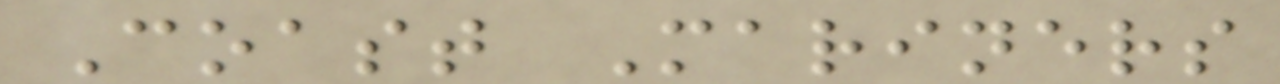Coast Mariners
